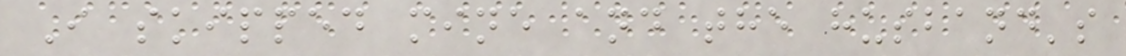I skipped mine and the husband's
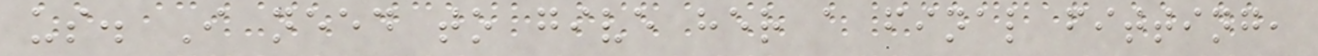us. I need to give her a final fitting,
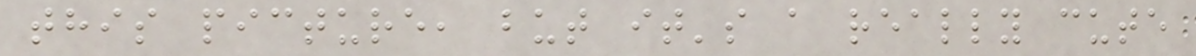this picture, but it's a really cute
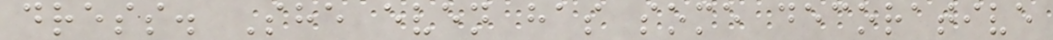dress. She even has some decorative
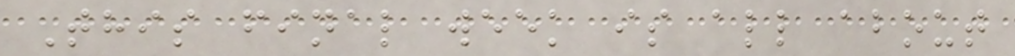This final week is all about
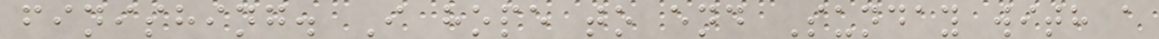finishing. I hope to end Sunday with a
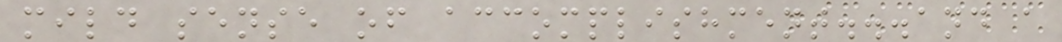mild sense of accomplishment...and a
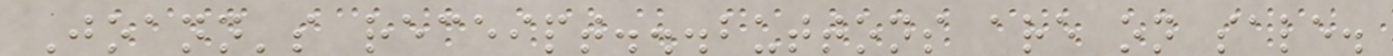Joann's receipt...buttons are on sale.
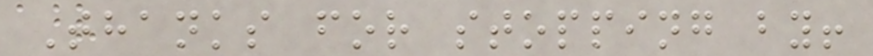Thanks for stopping by!
